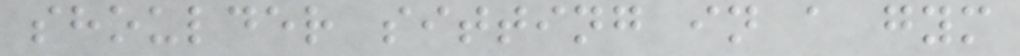shoulder sitting in a gym
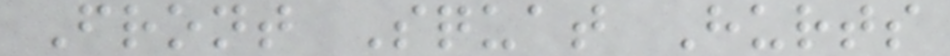Front Squat Hurts
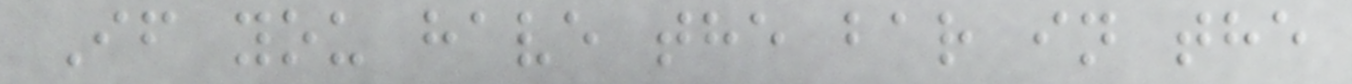If you have the bar in the
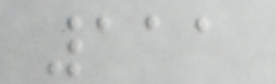111
